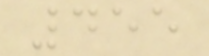455
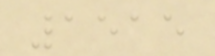1515
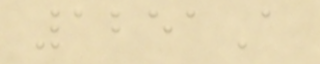1251A
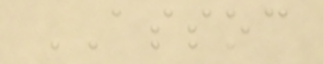ASSOC
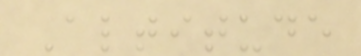Altitude
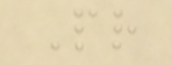Pr
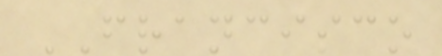FRANCISCO
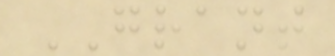GRANT
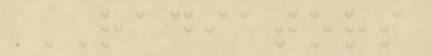RADIATORS
